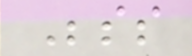Besides
